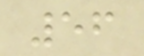56
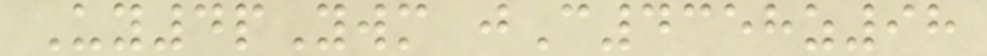Uy4pYwm jC4358z98
